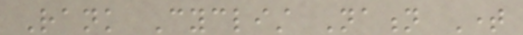Rank Cyclist Nation Time
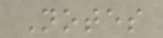Notes
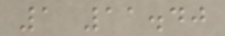1 11.40
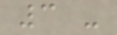3 -
